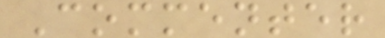Commenter
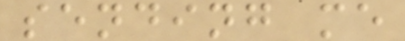sending me
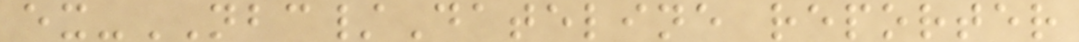ex-NBC/Dateline reporter
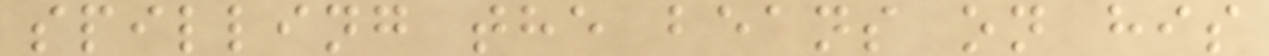spilling the beans on his
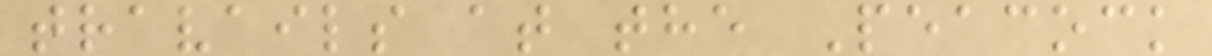travails at the Peacock
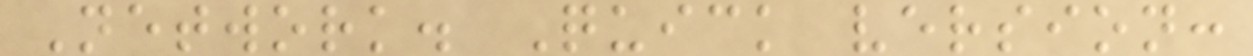Network. Quick version:
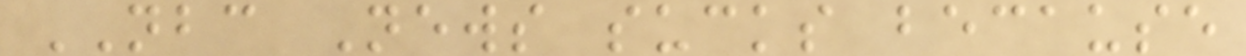NBC News sucks because
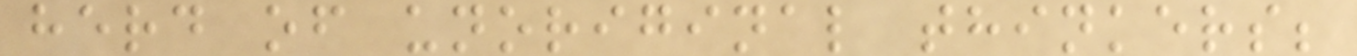herd of unoriginal thinkers;
